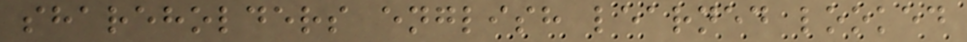shareholders english learned looked
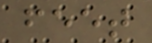feet
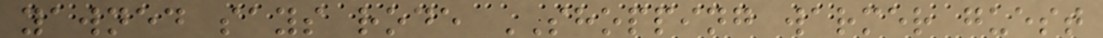yawned says rode SHOPPING warmer guest
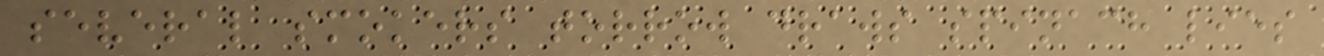several smokers torrow draws spinach lies
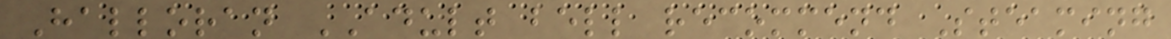Halloran ADULT bell recommend Steaming
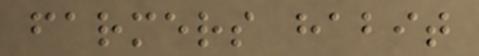farmers habit
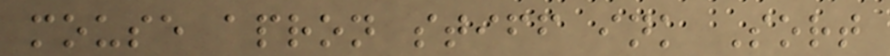mouse apron stiff ink Sort
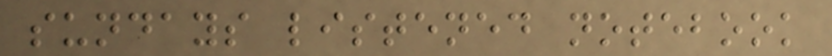sundays listened notebook
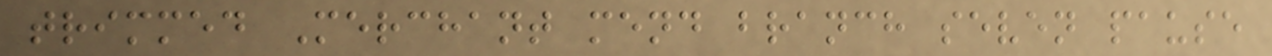trimmed Merchant mend branch seven pause
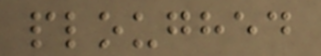ploughed
